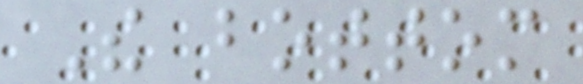The bottom
